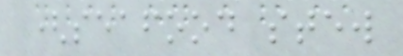(seafood stew
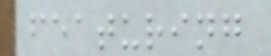featuring
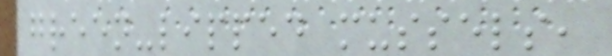green-lipped mussels,
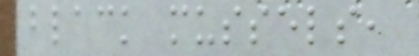black mussels,
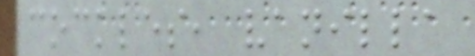cockles, vanilla
